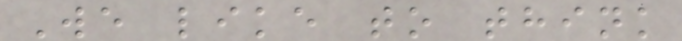We like to think
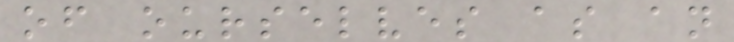of ourselves as an
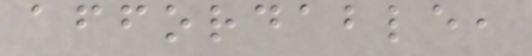affordable,
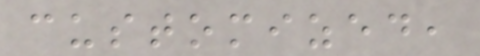customized,
